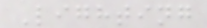Lighting
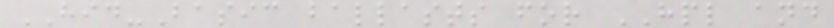HID-Basic ballasts for HPL and
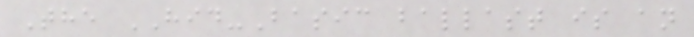The HID-Basic ballast is an
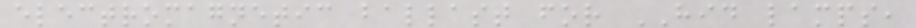electromagnetic ballast for HID lamps,
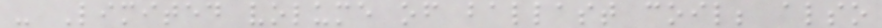- Limited volume of ballast coil; also
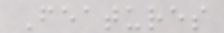Features
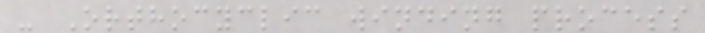- Orthocyclic winding process
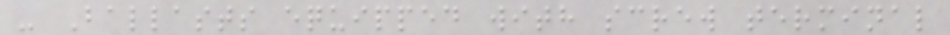- Ballasts equipped with screw terminal
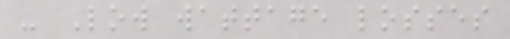- Low wattage losses
